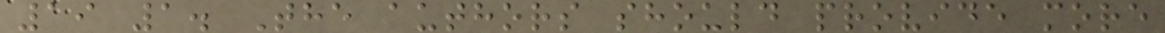19 1. The authors should provide more
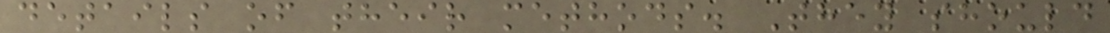details of their methods. They should
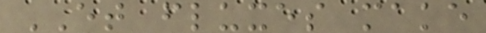ET fluxes make
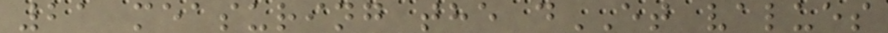21 measuring the dET values
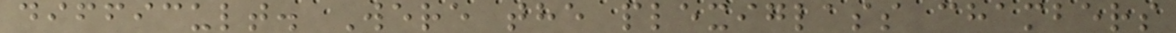difficult. Were the plexiglass chambers
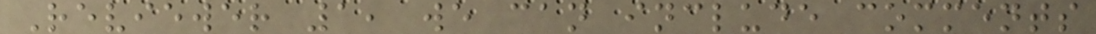Reviewer 1, we can include comments
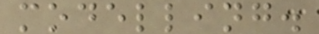modelling.
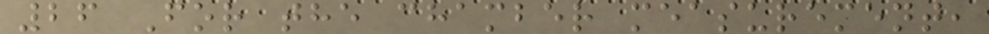26 For the chamber measurement,
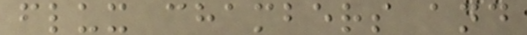flux chambers and
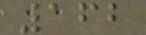162
